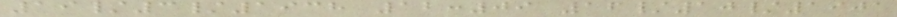19/3/1938 12:09 16/10/1901
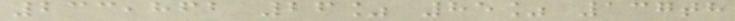233,862 26% 85% 137th
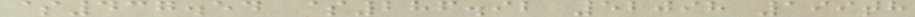$437.54 $286.92 52098 199th
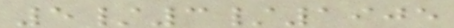5/3/1905
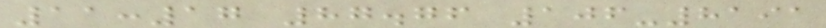11:17 87.76 106-8191
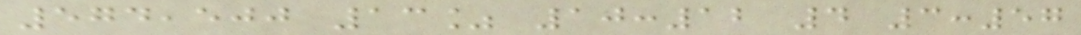574,500 13% 10:12 4 3:57
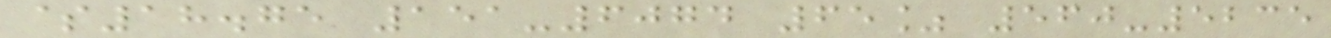$18.75 151-6074 65% 560-5235
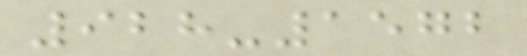928-1572
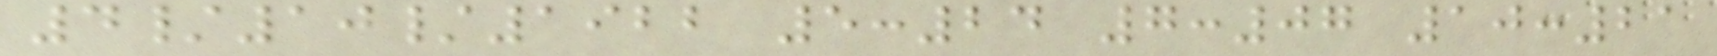4/10/1922 5:24 7:07 10:21
